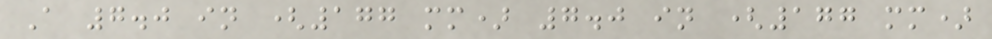A 7.0 in (177 mm) 7.0 in (177 mm)
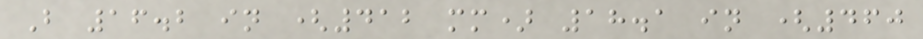B 16.2 in (412 mm) 18.1 in (460
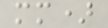mm)
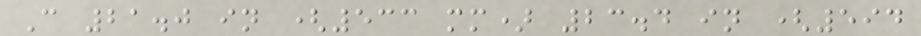C 21.0 in (533 mm) 23.4 in (594
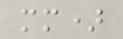mm)
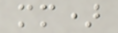mm)
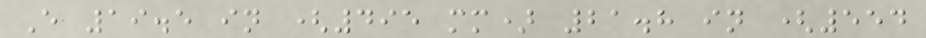E 19.5 in (495 mm) 21.8 in (554
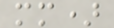mm)
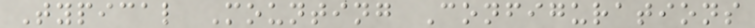Typical Mounting Configurations
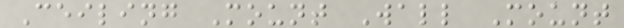Ceiling Mount Wall Mount
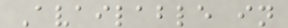Available in
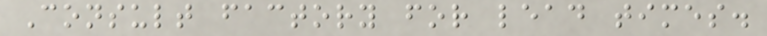Consult factory for lead times.
